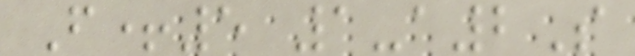F+5 1-a2S
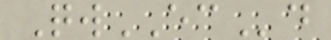QwECd
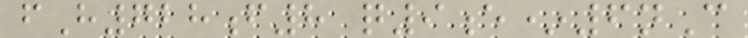fH728f8 q9e*6nC
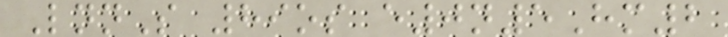LnnS 89os e0n5Hm2
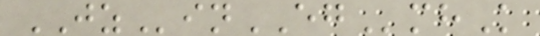JZinEGmhK
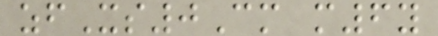zfXs0Cm m6y
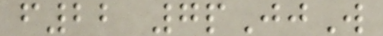f22 7pJjW
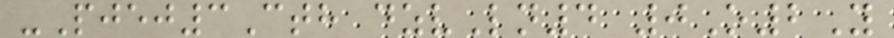-Pjej3Cth dzvLn4 0O2Y
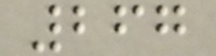267
